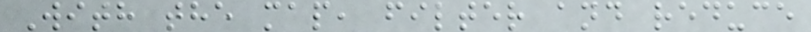With the map, filter and reduce
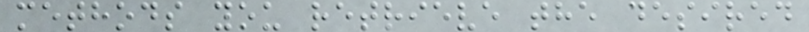methods you retrieve the desired
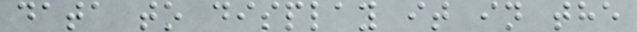data to display it in the
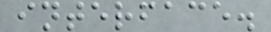interface.
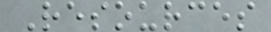Resources
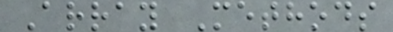Array Methods
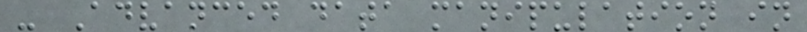- Advanced data manipulation in
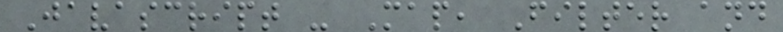Javascript - Map, Filter and
